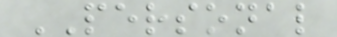PERSONAL
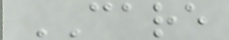CARE
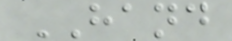HAND
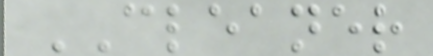CLEANER
